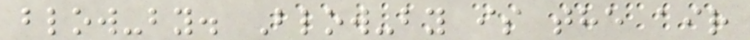blow-by. Blow-by is the air
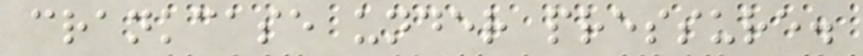crankcase under pressure.
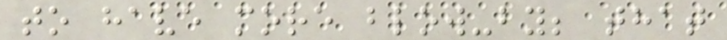to have more blow-by; that
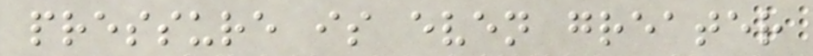pressure is even greater
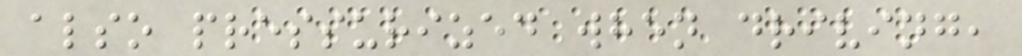also pressurized when driving,
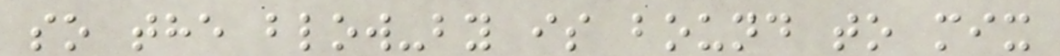so the blow-by is bound to mix
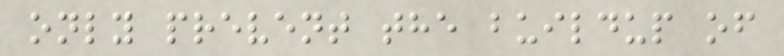only prevent the buildup of
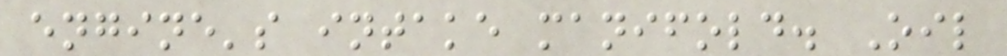engine's intake manifold. Oil
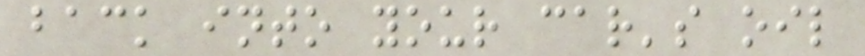back into your car's oil
